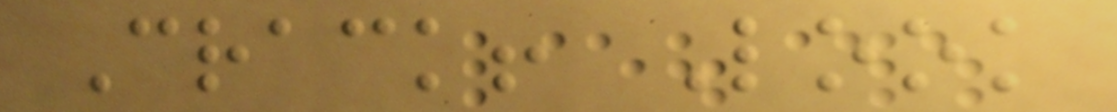Crack! Look
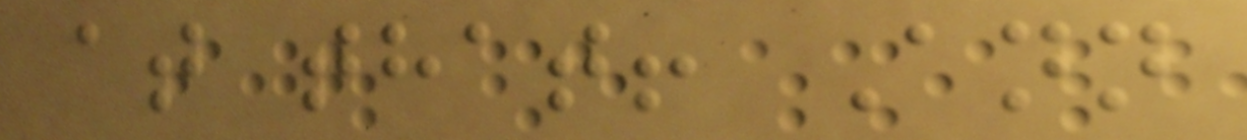at that! Ann
